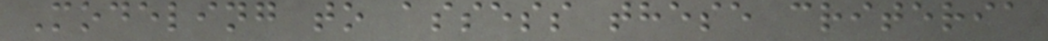Modeling to assess these criteria
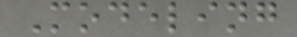Modeling
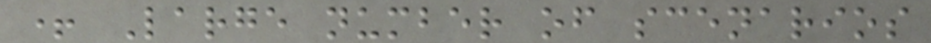+ Large number of scenarios
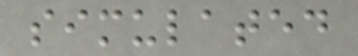simulated
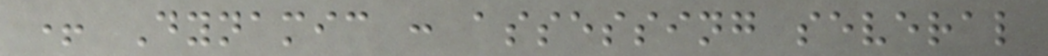+ Dynamic : assessing several
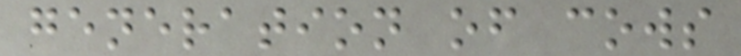generation of cows
